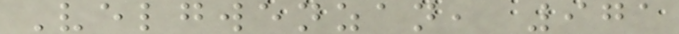Velgwenzan, 971
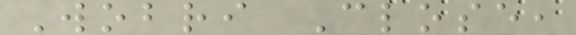Wobri Close,
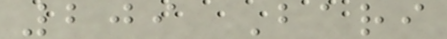209 Bari
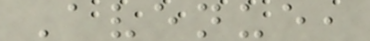Avenue,
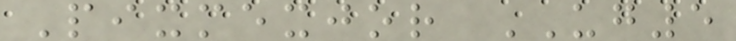Pixmexjor UG5
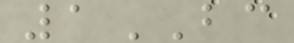1BC
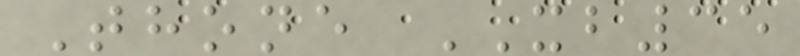Thone XB35
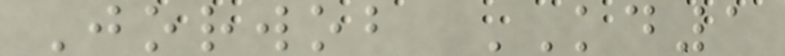Jorwob KD1
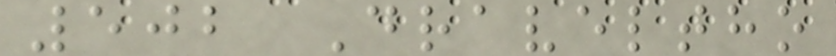502 Draveltho
